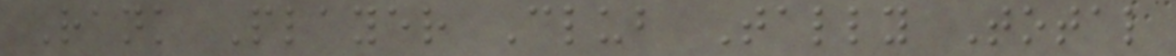Rank Player Club Tally Total
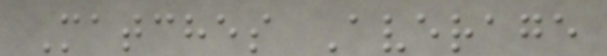Matches Average
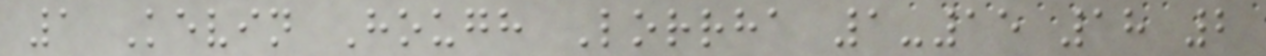1 Kevin Hough Lorrha 1-15 18 2
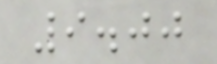9.00
